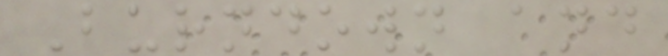Burndown and
